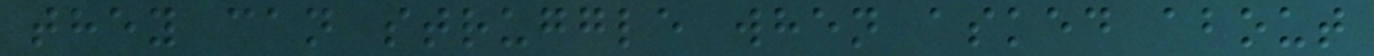they can struggle when asked about
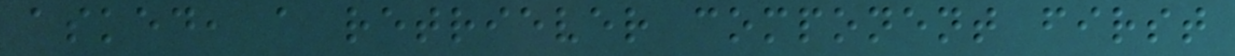asked, a retriever component first
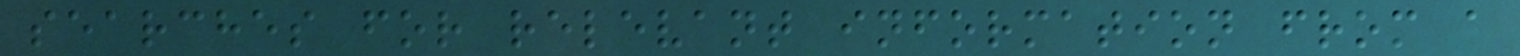searches for relevant information from a
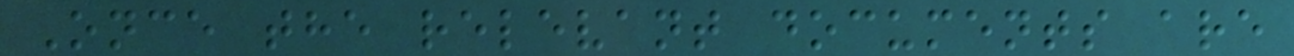Once the relevant documents are
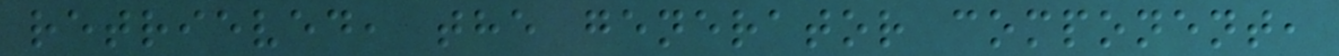retrieved, the generator component,
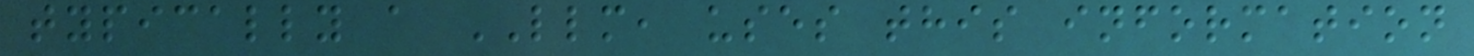typically a LLM, uses this information
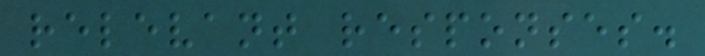relevant responses.
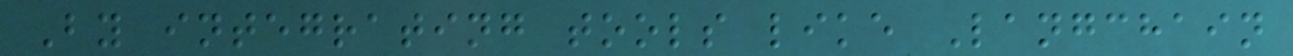By integrating tools like Langchain
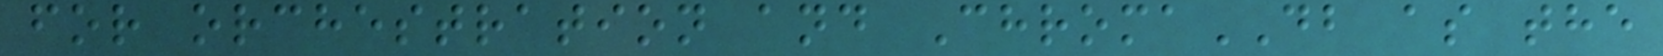for orchestration and ChromaDB as the
